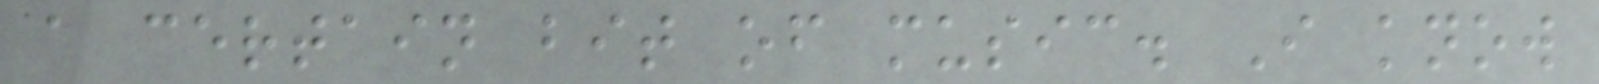a certain bit of music. I know
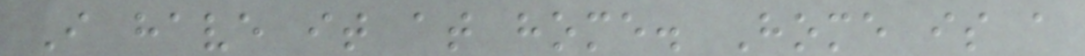I have it at home. Home is a
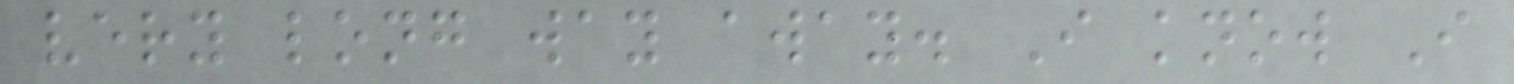very long way away. I know I
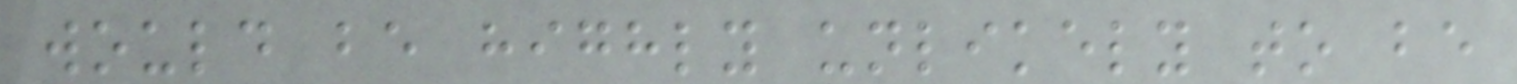would be highly unlikely to be
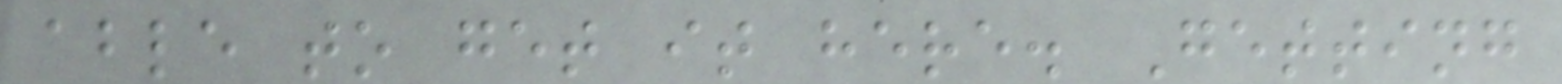able to get it here. Getting
